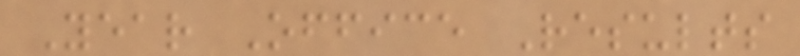Year Office Results
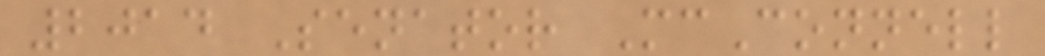2014 Senator McConnell
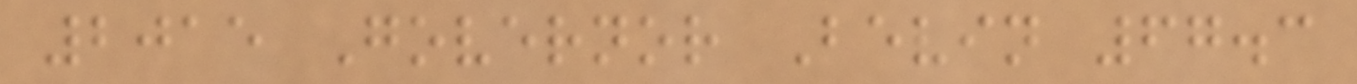2015 Governor Bevin 67.3
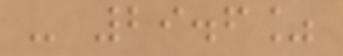- 29.6%
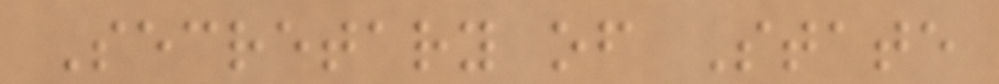Secretary of State
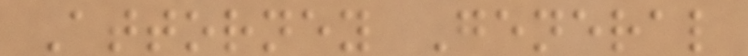Attorney General
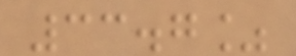33.7%
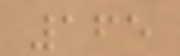165
